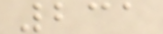231
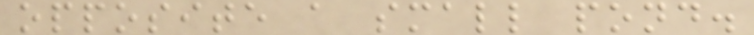opposite a small pond.
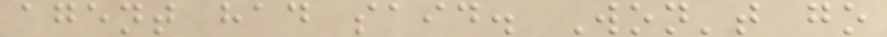agent had said. Won't go
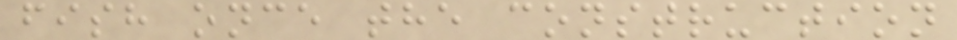fish once the construction
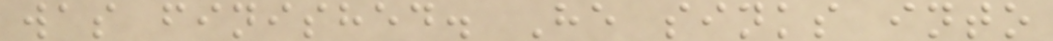was finished. He sinks into
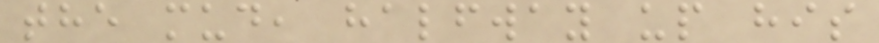the mud, halfway up his
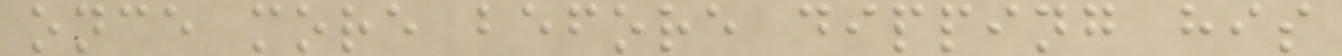once more before dipping his
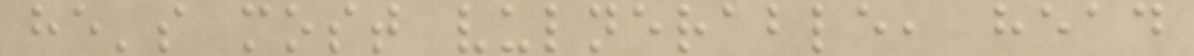he's most vulnerable, head
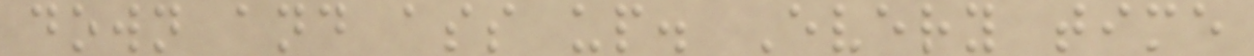down and ass up. Every time
